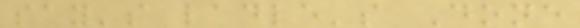say's ladle's Done
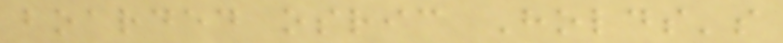boarded osric Holds's
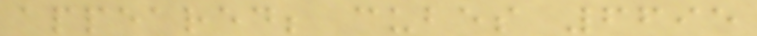appeared; cubes 6695
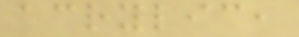acrylic,
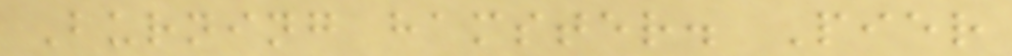Burning hamster. Pier
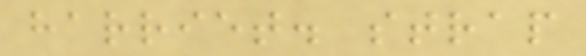harriet. strap
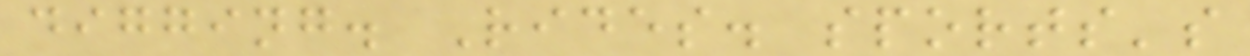digging. Rides. sports's
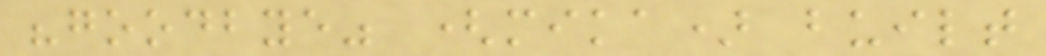"goodbye" (mika) built
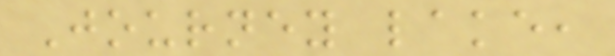Journey lake,
